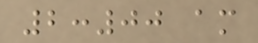2:00 am
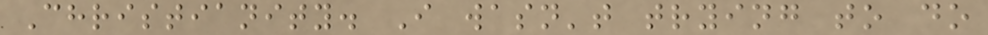Christianity. I wasn't trying to do
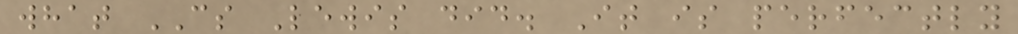what CS Lewis did. It is perfectly
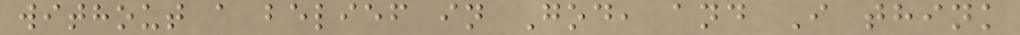without a belief in God, and I think
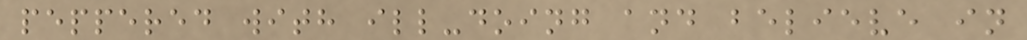peppered with ill-doing and believe in
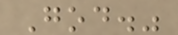God."
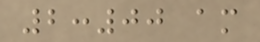2:00 am
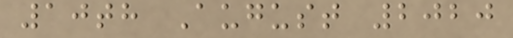10th August 2020
